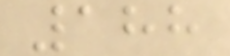188
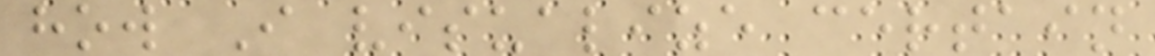how I visualize certain
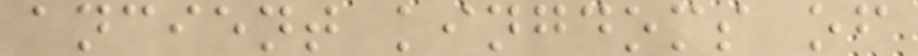ancient kingdoms of
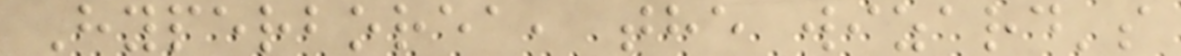Hyperborea, the wizard's
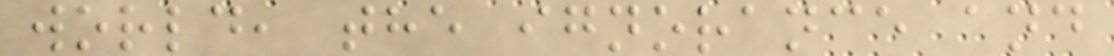world, the ignorance and
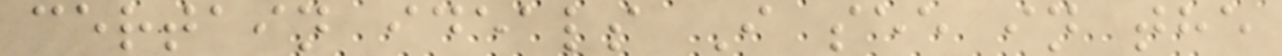certain ideals I see in the
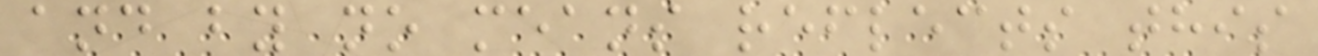and by no means reflects this
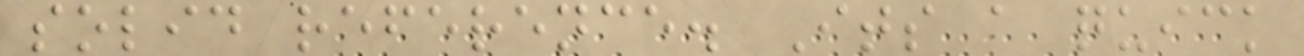solid reference. Its a quick
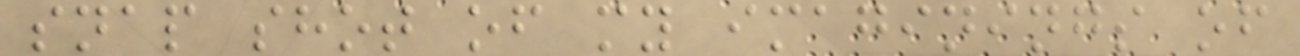snap shot of my imaginings of
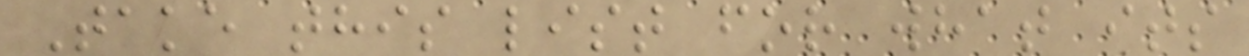Take this list for what its
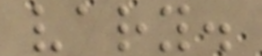vary.
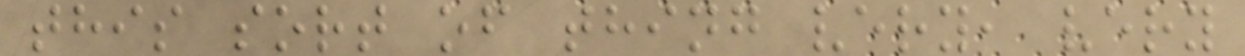this sort of thing very, very
